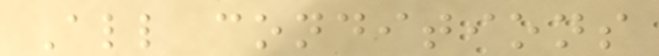All conditions
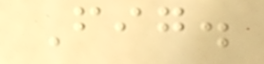Fig.
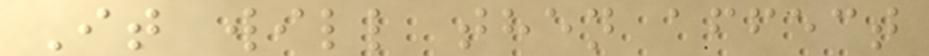It will then affect
